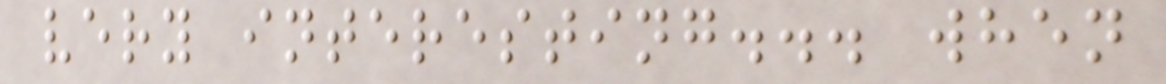very interesting... when
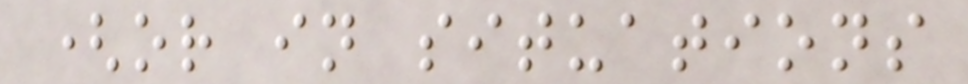(or in situations
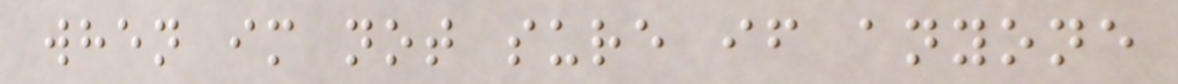when im not sure if anyone
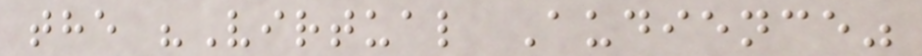the "Virtual Audience"
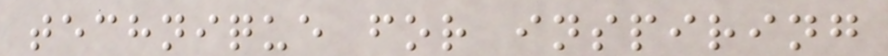technique for inspiring
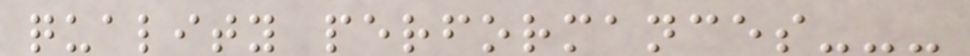quality performances---
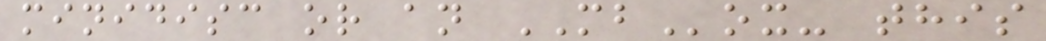minidisc or an MBox- this
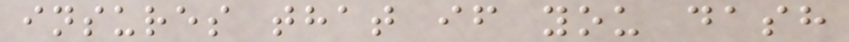insures that if you dash
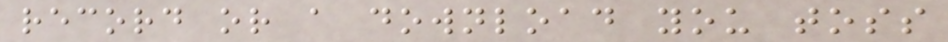record or a download you toss
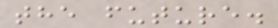the future.
